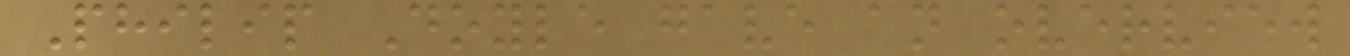Philip Doyle gave an overview
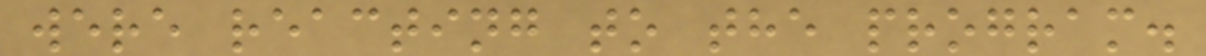were reacting to the program.
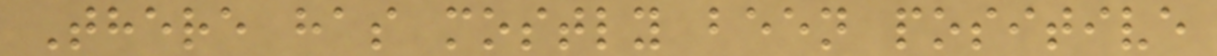There has mostly been positive
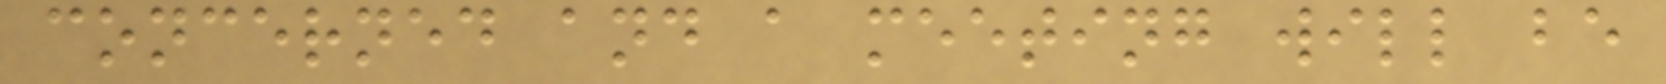concerned and a meeting will be
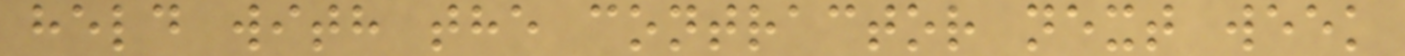held with the contractor next week
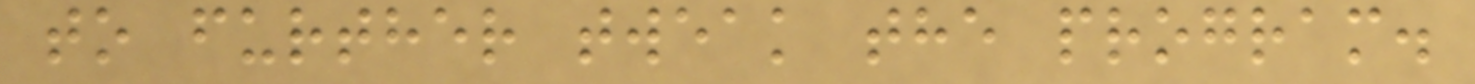to further tweak the program.
